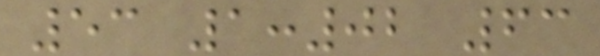53 1:02 63
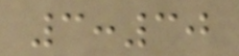3:30
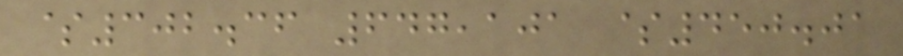$302.36 647,101 $450.01
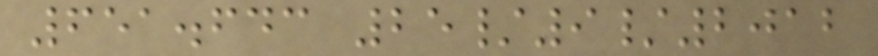651.643 25/9/2012
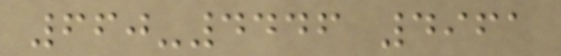660-4446 4961
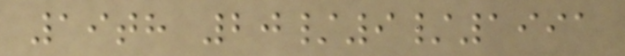19th 20/9/1991
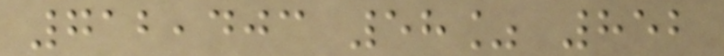712,403 58% 852
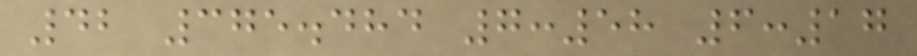42 375.484 7:58 6:17
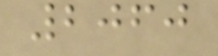2060
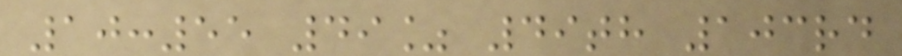10:55 49% 49th 103rd
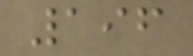196
